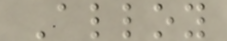Alloy
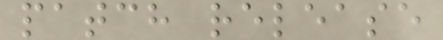patch release
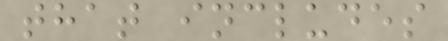that includes
